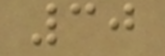30
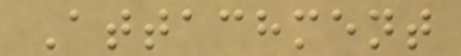Attachment
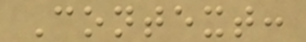Context:
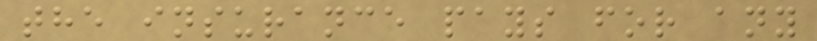the insurance pays for any
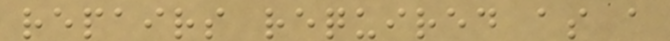repairs required as a
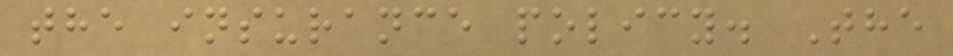the insurance policy. The
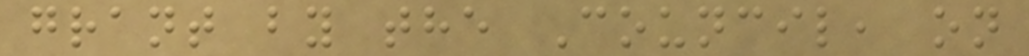grant by the Council, on
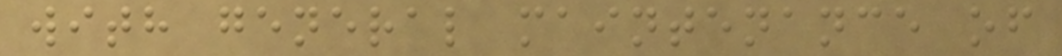with general maintenance of
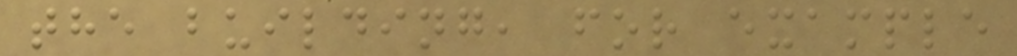the building, for example
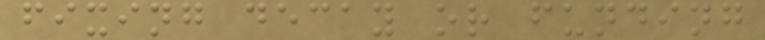fixing decay or funding
